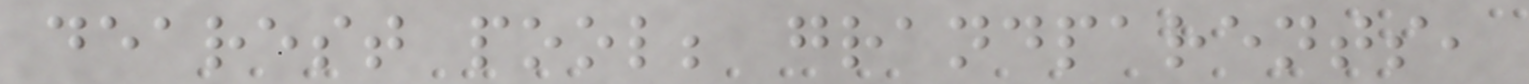dearest pool; grandparents,
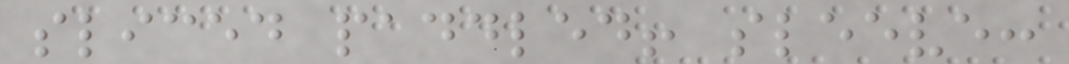sliced paddled! sleeve:
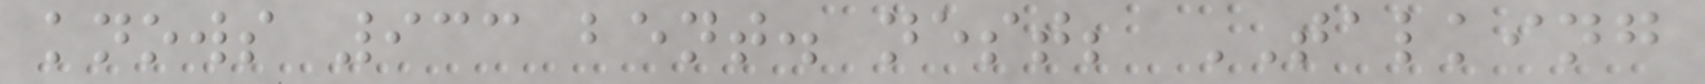knows 933 bent. nest; TALKING
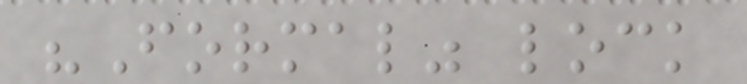"Formal" lock
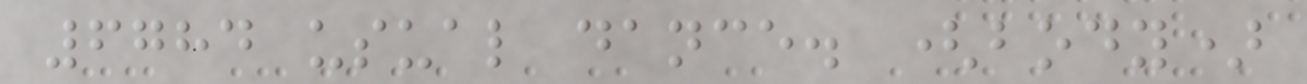6784 usual dance. (body)
